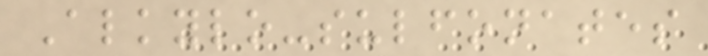Alkylo-sulfonates
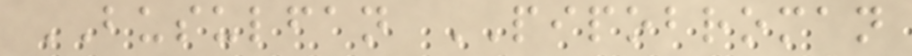BUSULFAN PIPOBROMAN
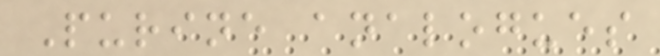Purine analogues
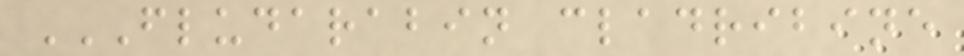FLUDARABIN CLADRIBINE
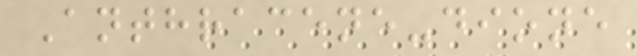Anthracene-dione
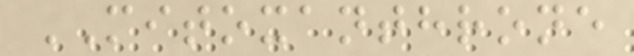MITOXANTHRONE
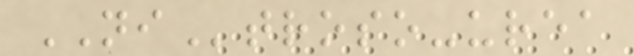NItroso-urea
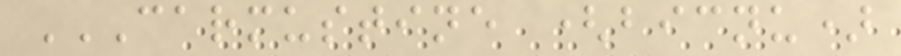CARMUSTINE (BICNU)
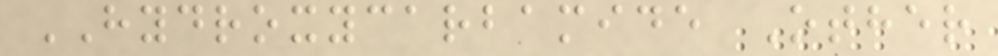HYDROXYCARBAMIDE Other
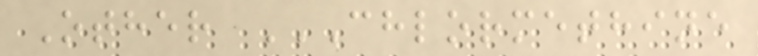Other CHLORMETHINE
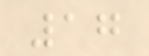17
